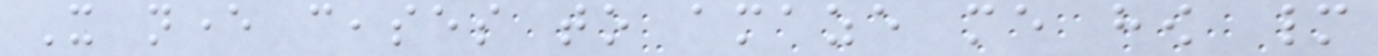It never ceases to amaze me how many
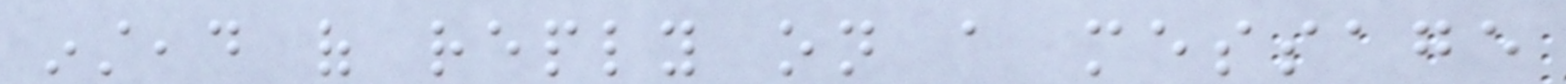instead of reply on a message
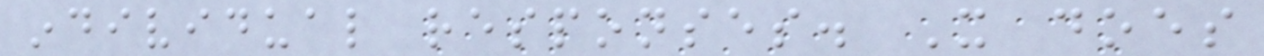individual responses. It does
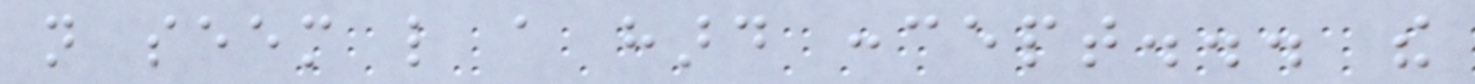not seem like a hard concept... the
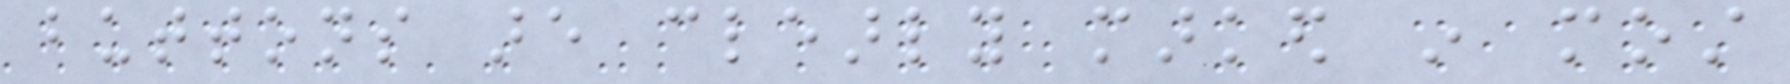buttons are clearly marked in most
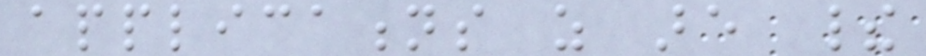applications as are their
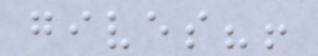gives?!
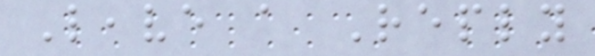Leave a Reply
